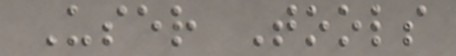User Tools
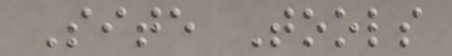Site Tools
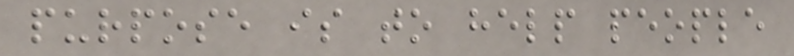purpose is to help people
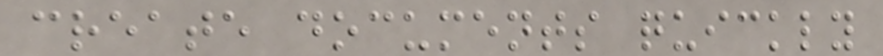create documents quickly
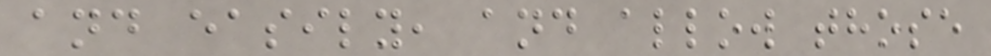and easily, and allow those
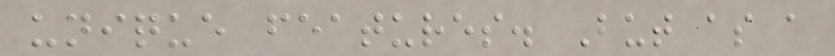unique features. But as a
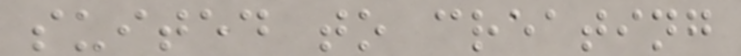suited to creating
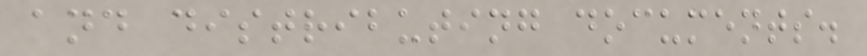and distributing documents.
